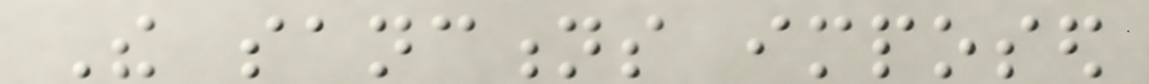The sanctions imposed
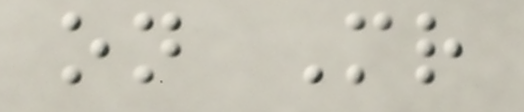on Mr
